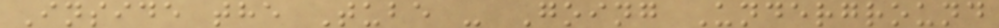Inside the Tube - Going Underground
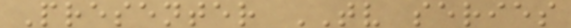Presenter TV series
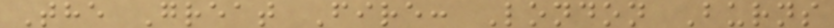The Great Fire: London Burns
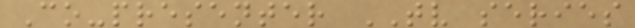Co-presenter TV series
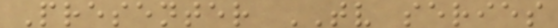Presenter TV series
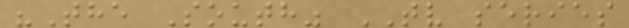"The South" TV series
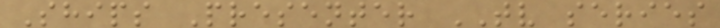Ships Presenter TV series
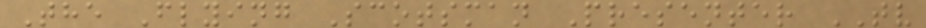The Flying Scotsman Presenter TV
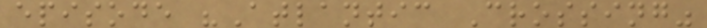episode "Atlantic Crossing"
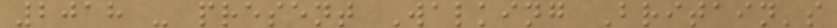2018 - present Walking Britain's
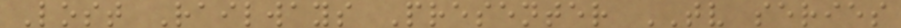Lost Railways Presenter TV series
